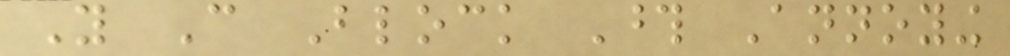You Can Block Those Annoying
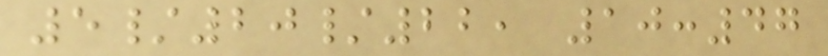5/20/22, 10:47
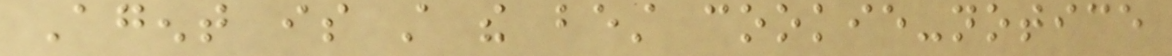Agent is still the best cookie-notice
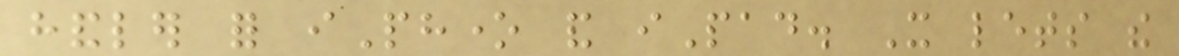handler for iPhone and iPad. It lets the
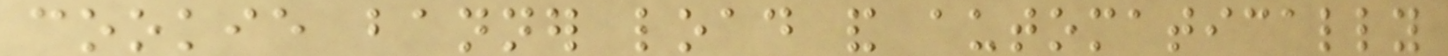cookie banner load and automatically
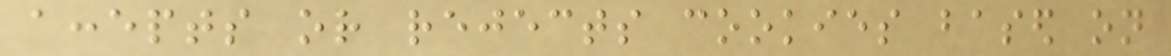accepts or rejects cookies based on
